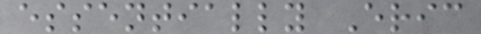essentially Eric
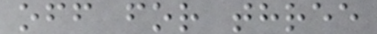off for three
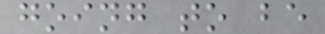going to be
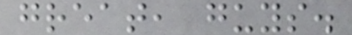great, guys.
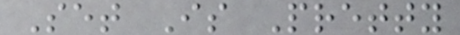Set Is Pretty
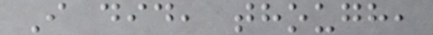I did, though,
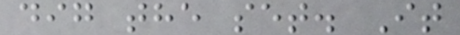dig the set. It
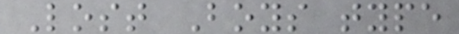Lost Boys type
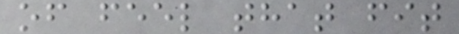of feel that fit
